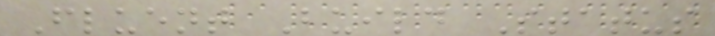Fluent Build Status
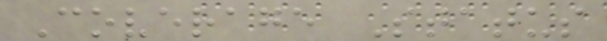Coverage Status
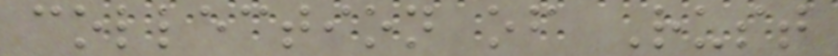collection of Rust
